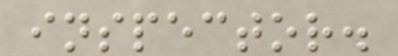inspector.
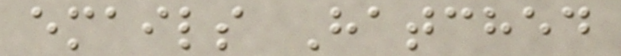emails Hatched
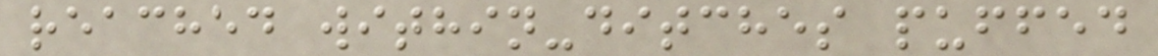reached within-ditches puffed
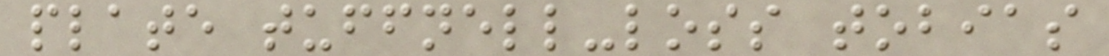plate tuffnell-loss tobias
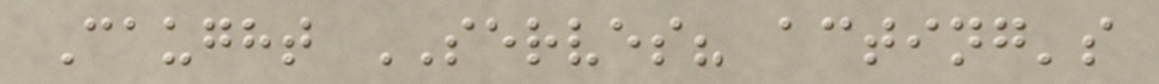Caught SERVES? acting's
